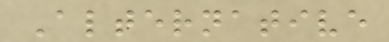Alternative
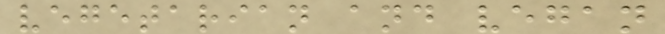vegetarian and vegan
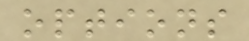options
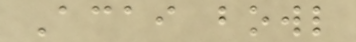Acai bowl
